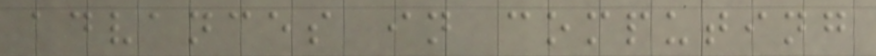advances in computing
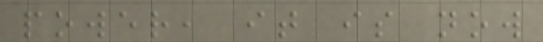power, it is now
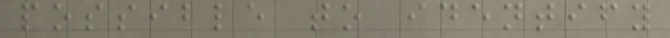possible to identify
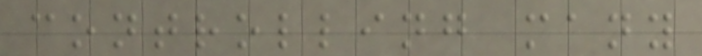controlling many
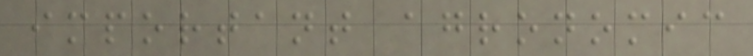important agronomic
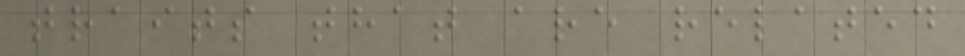traits that are related
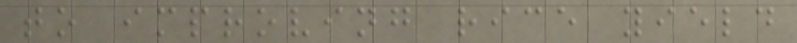to improving rice yield
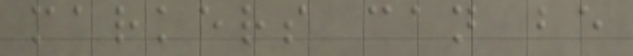markers can be
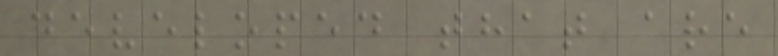developed that are
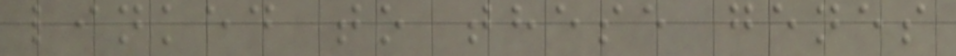linked to these genes
